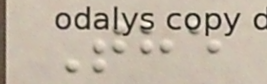The
